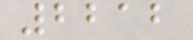2212
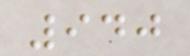940
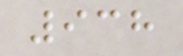938
